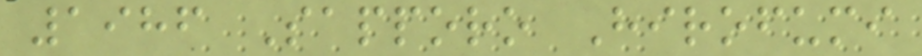1986 Sapporo Hirofumi
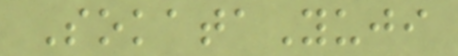SokataYuji
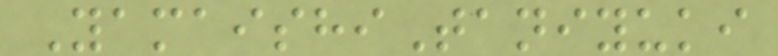YamaishiTaniyuki
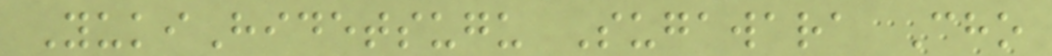YukiHidetsugu Sugawara Cho
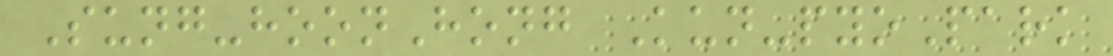Sung-hoonHong Kun-pyoPark
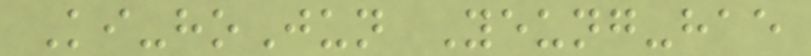Ki-hoJun Yeung-hae
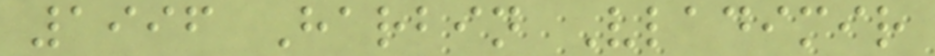1996 Harbin Vladimir
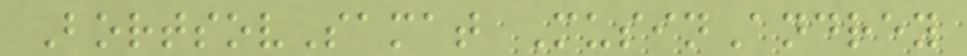BortsovSamat MusinAndrey
